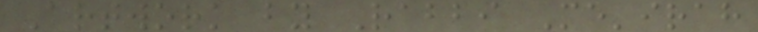Artwork by Rabbi Me'irah
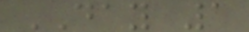DAY 1
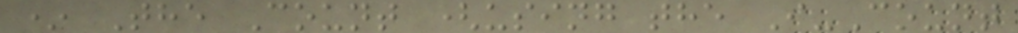* The Count (using the I-Count
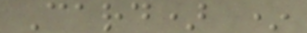Card) *
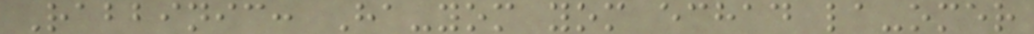Rabbinic: Ha-yom yom echad la-omer
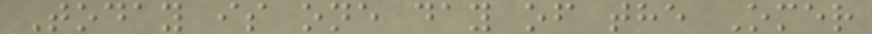Today is one day of the Omer
